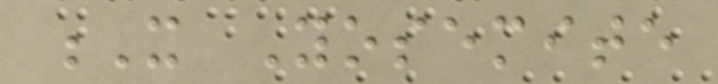X Yosemite
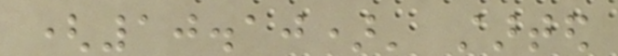(10.10)' started
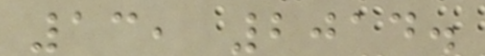13, 2014.
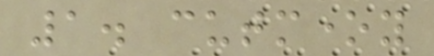1. cutmoney
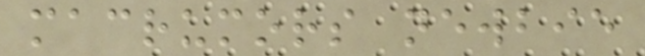macrumors newbie
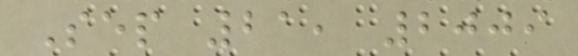Sep 21, 2009
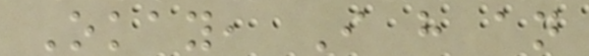Okay, I have an
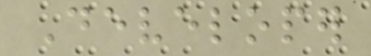Developer
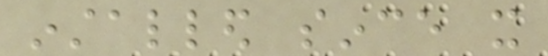installed since it
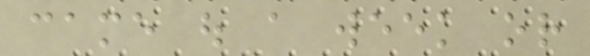came out a week or
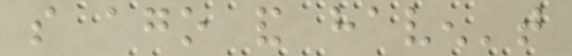so ago and haven't
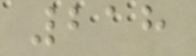218
